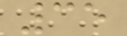35
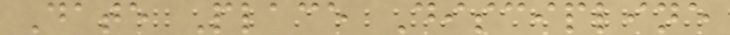Date Place Discipline
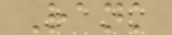Rank
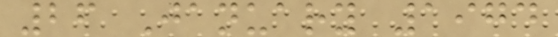26 January 1974
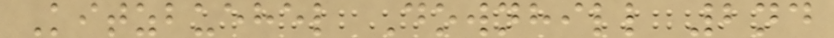Kitzbuehel Downhill 2nd
